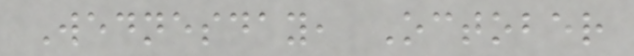Wednesday, October
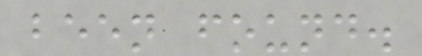been found.
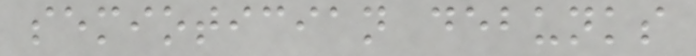semiotician debunks
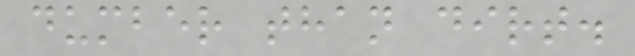dumber than dirt.
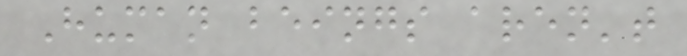Human beings aren't
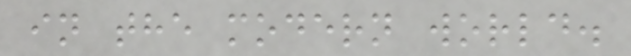in the modern world.
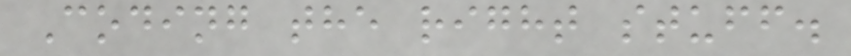Coding the right stuff.
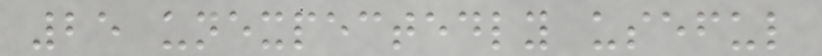25 unexpectedly useful
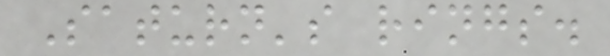Saturn's rings.
